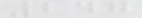247
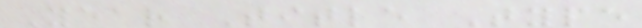Year Title Type
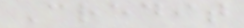Credit
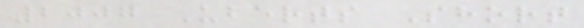2007 Uberts Short
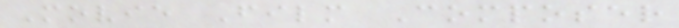Movie Film Composer
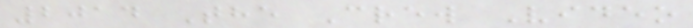2014 The Crew Video
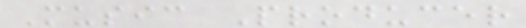Music Producer
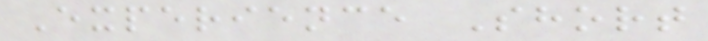Experience Short
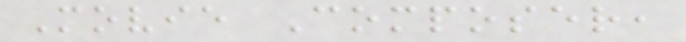Movie Composer,
